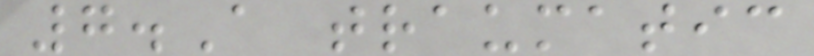7.A traumatic
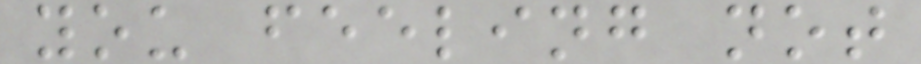you feeling not
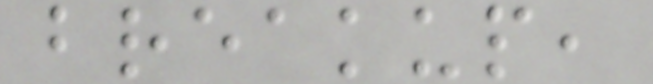breakup,
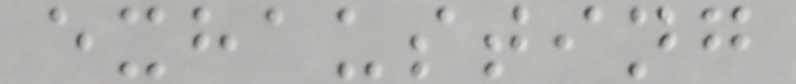exhausting
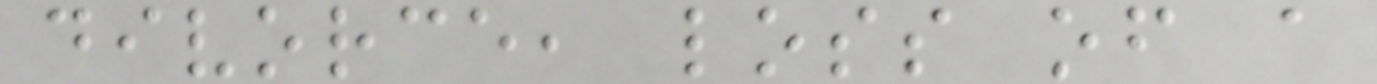divorce, loss of a
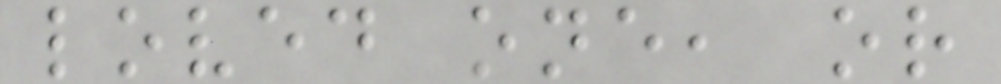loved one, or
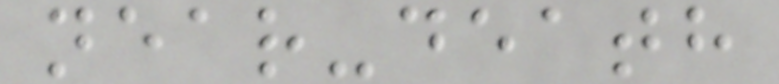near-death
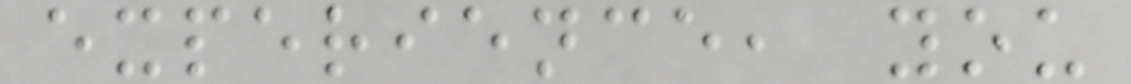experience, you
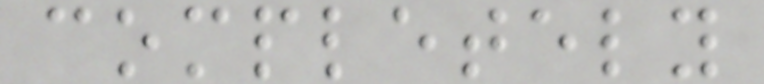completely
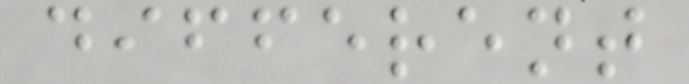different
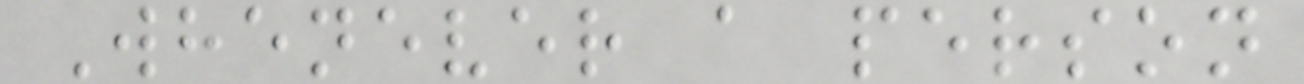Whenever a person
